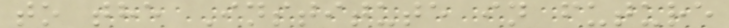to the Institute in future
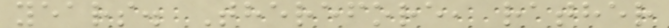years. Therefore, rather
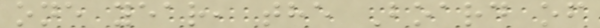one year, the Board of
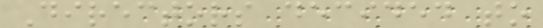Directors decided to
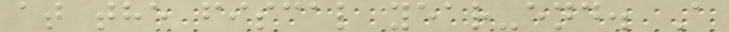at the fiscal year-end. A
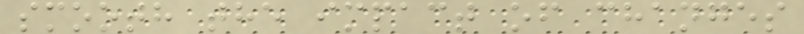smooth the impact of changes
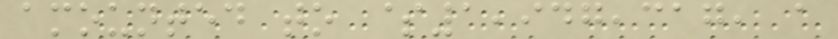amounted to $1,947,317, a
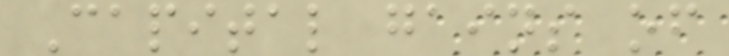Capital gains of
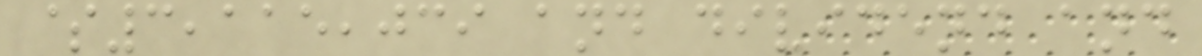$3,115,039 and dividend and
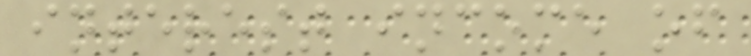interest income of
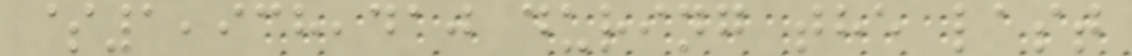$1,938,410 during the last
